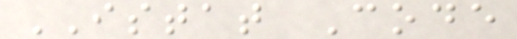ISTAT Code
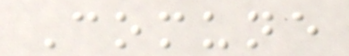Comune
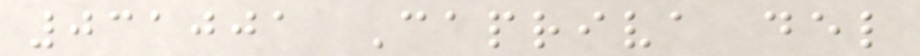031001 Capriva del
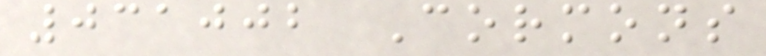031002 Cormons
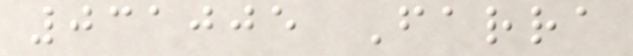031005 Farra
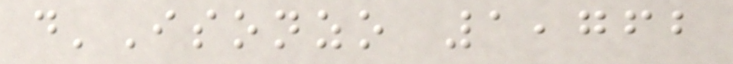d'Isonzo 1,762
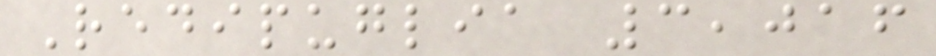Redipuglia 3,016
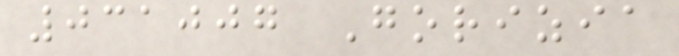031007 Gorizia
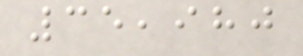35,980
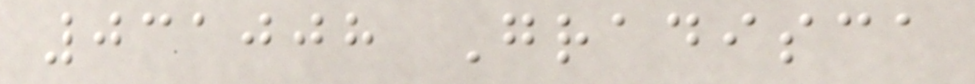031008 Gradisca
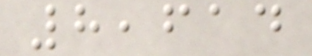8,614
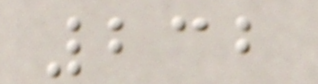232
